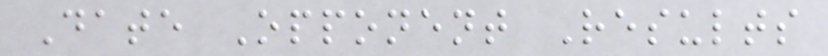Date Opponent Results
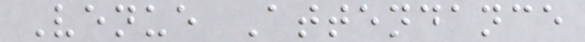Venue Attendance
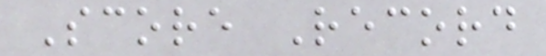Score Record
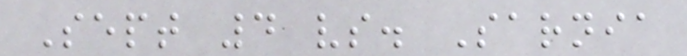Sept 4 vs. Sarnia
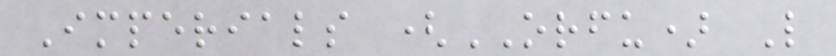Imperials (ORFU) L
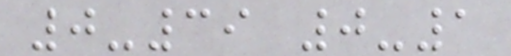0-39 0-1
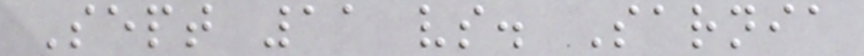Sept 11 vs. Sarnia
